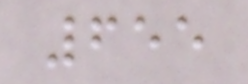655
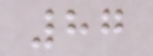87
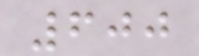600
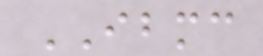IBMC
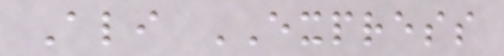Ali EXPRESS
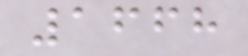1668
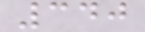340
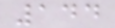144
